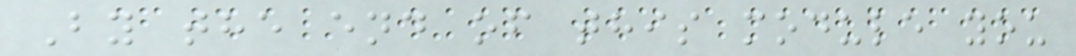By the end of this module you
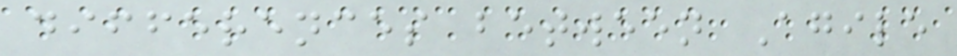differences between Agile
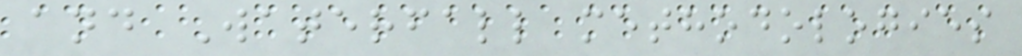and Waterfall methodologies
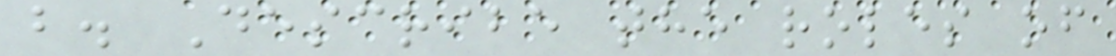b. Describe the roles of
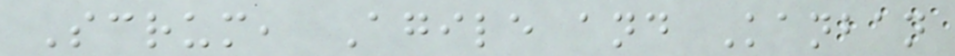Scrum, Agile and Kanban
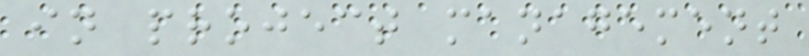in project management
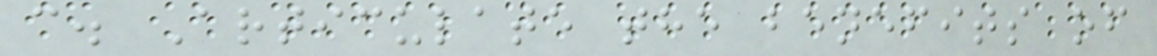c. Articulate the benefits of
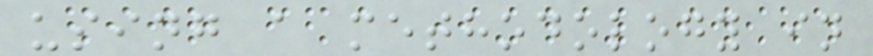using a methodology in
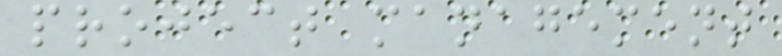project management
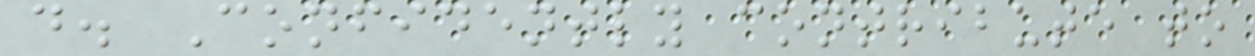d. Confidently contribute to
